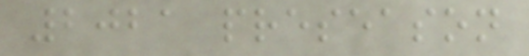2021 preseason
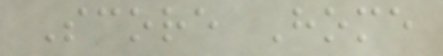Score Home
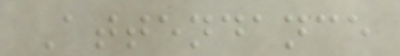Attendance
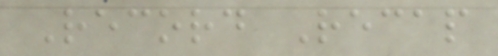Record Recap
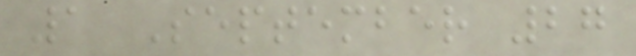1 September 27
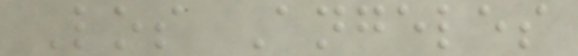Los Angeles
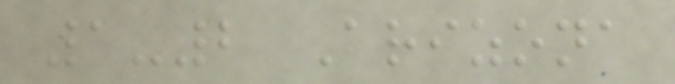1-2 Arizona
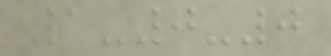1-0-0
